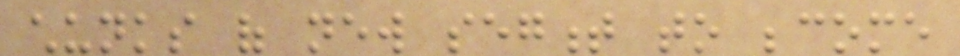chunks of new segment to become
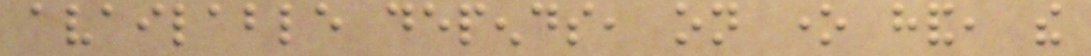available depends, on one hand, the
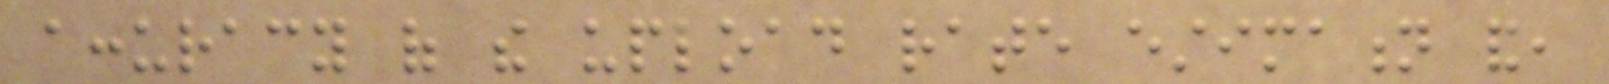accuracy of the upload rate estimation and,
